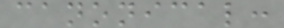canonical:
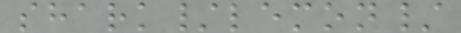shark/lemon/
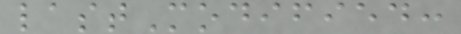lastModified:
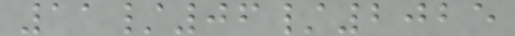11/06/2025
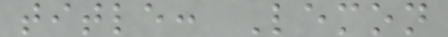title: Lemon
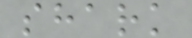shark
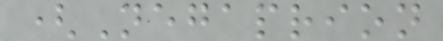(Negaprion
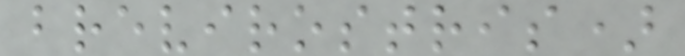brevirostris)
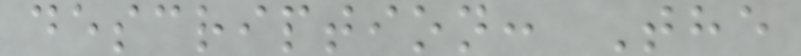description: The
